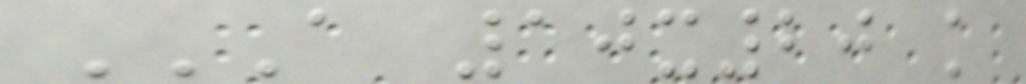A 10X20 K
